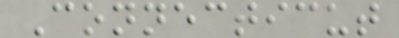Connecticut
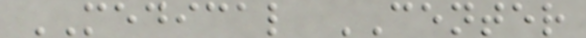MEDICAL CENTER
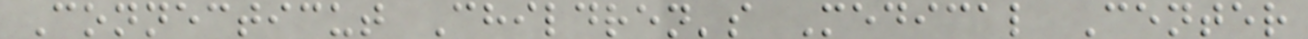Connecticut Children's Medical Center
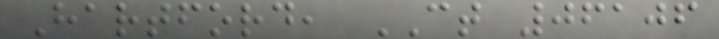Hartford, CT 06106
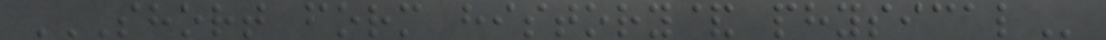SHORT FORM HISTORY& PHYSICAL
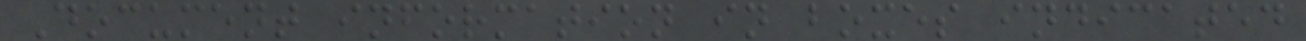Document information in boxes indicated
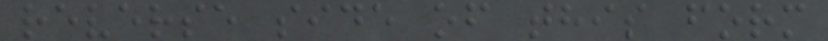reverse side of this form
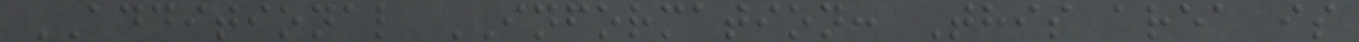ADDITIONAL INFORMATION: This area is
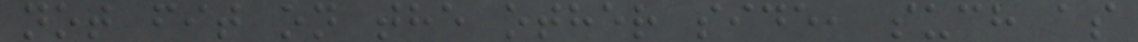not fit on the other side, such as
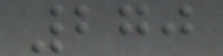270
